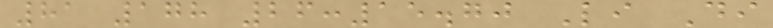81 178 26:15.70 Li Di
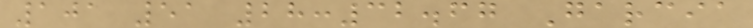101 51 28:32.67 Garcia
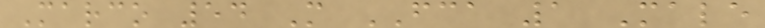Marco 54 M FCA 1 Male
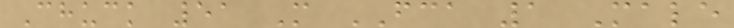Chuck 51 M FCA 1 Male
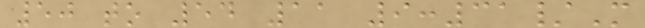50 to 54 11 9:31/M
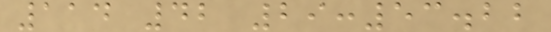114 42 29:53.22
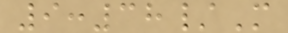9:38/M
